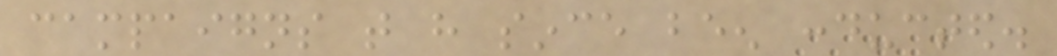campaigns that have since been conducted.
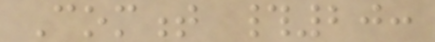Comment #20:
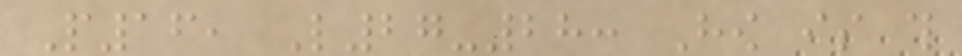P16, L27-28: How is this
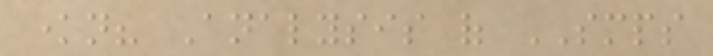known? Analysis of SMPS
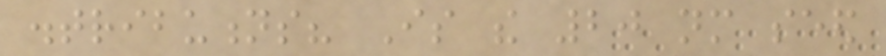distributions? Is the 20 nm seed
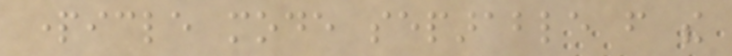particle mode separable from the
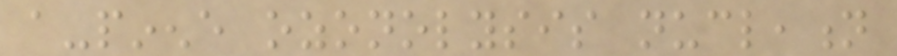a-pinene ozonolysis nucleation
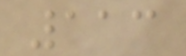113
